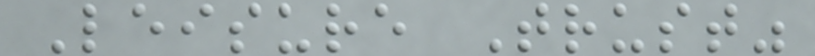Leisure Trust"
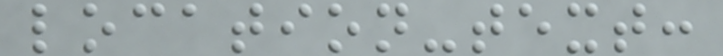location-text:
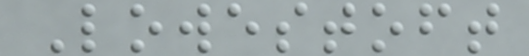Lowestoft
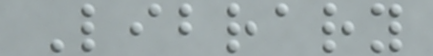Library
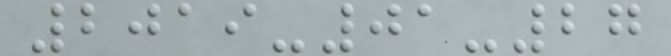2019-01-27
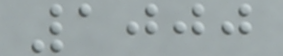1000
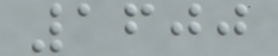1600
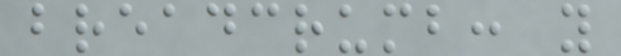breadcrumb: y
